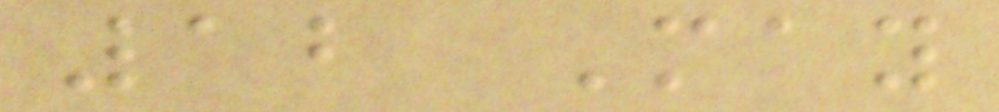12 May
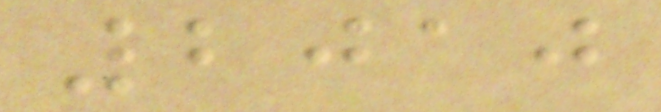2010
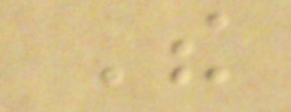The
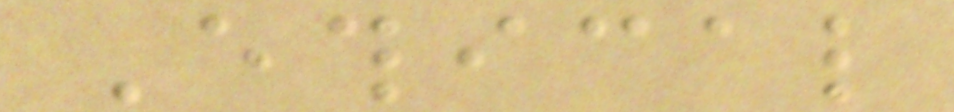Ethical
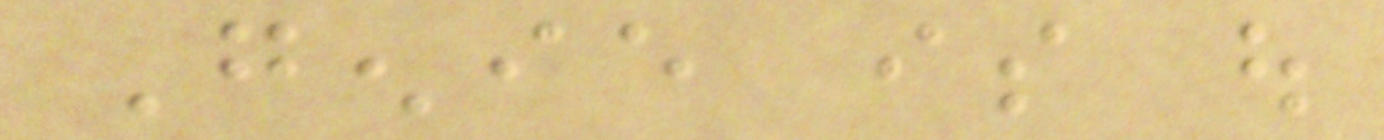Genie is out
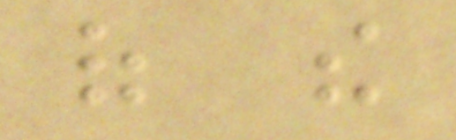of the
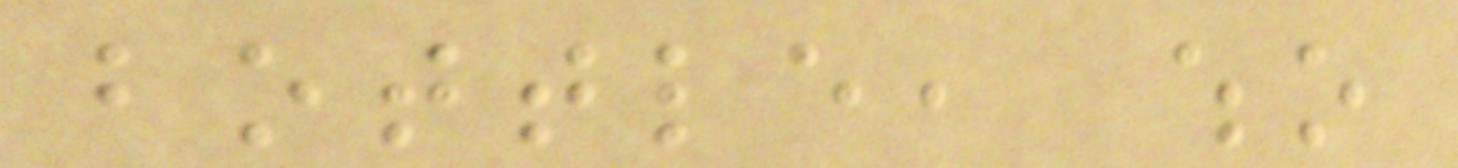bottle, who
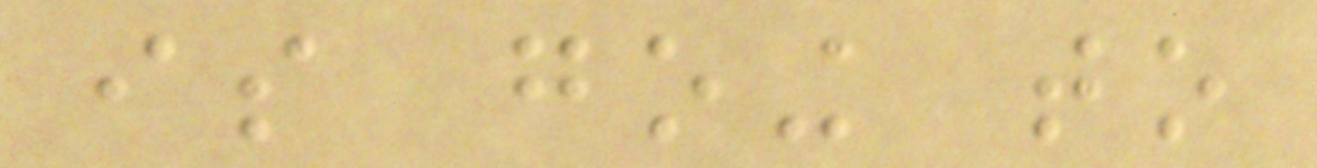is going to
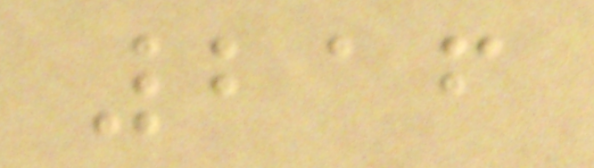216
